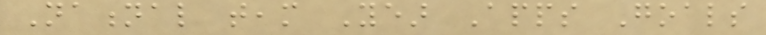National team Year Apps Goals
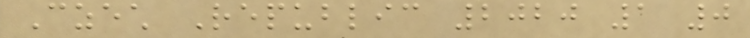Czech Republic 2020 1 0
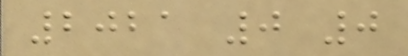2021 0 0
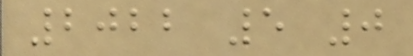2022 5 0
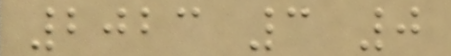2023 3 0
